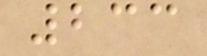233
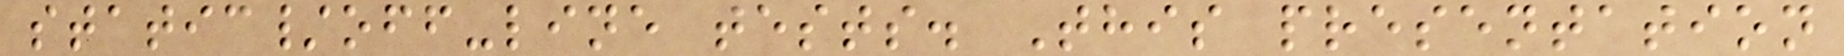static/off-line tests. This presentation
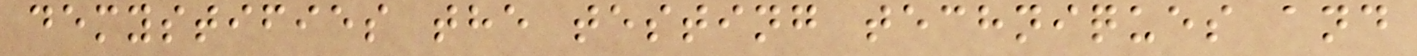demystifies the testing techniques and
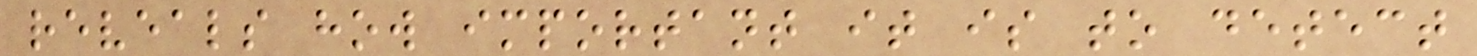reveals how important it is to detect
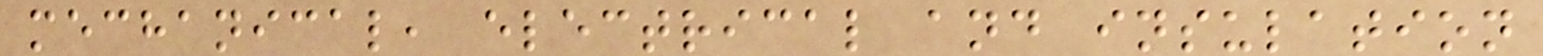mechanical, electrical and insulation
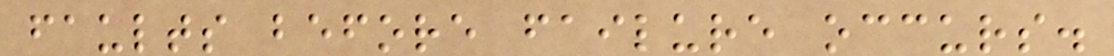faults before failure occurs.
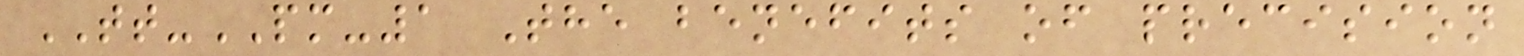TT-PM-1 The benefits of precision
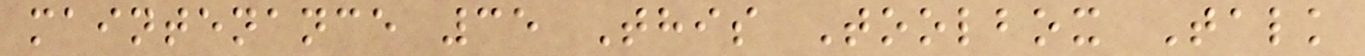maintenance 35 This Toolbox Talk
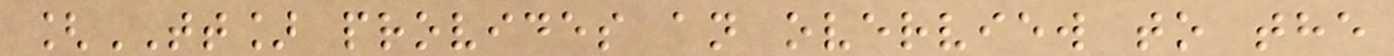[TT] provides an overview to the
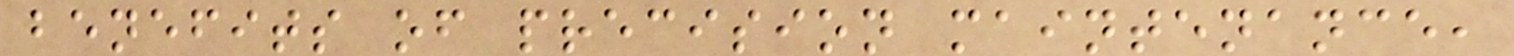benefits of precision maintenance,
